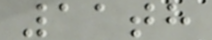11th
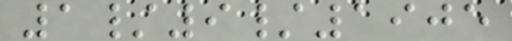1/9/1905
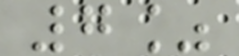7%
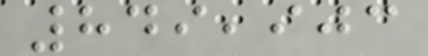849,903
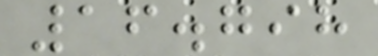16.798
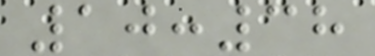10:38
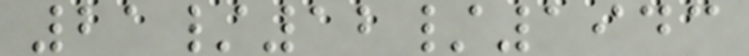21/12/1943
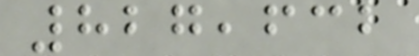827,632
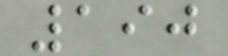190
